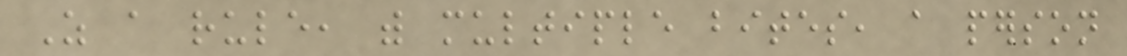As a rule, with multiple bites, a person
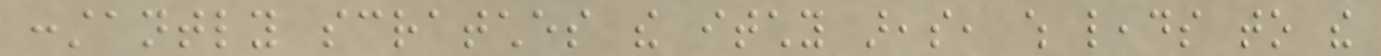constantly scratches the itchy areas, which leads to the
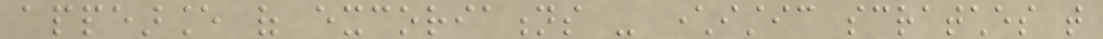appearance of excoriations - characteristic scratches that
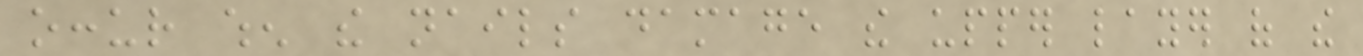occur when the nails damage the upper layer of the
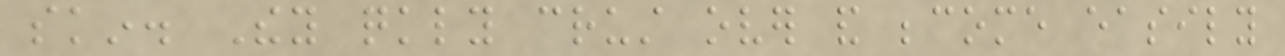skin. They quickly crust over and become easily
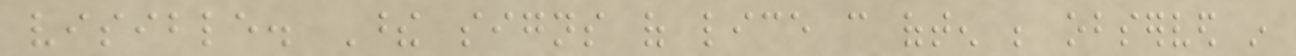visible. These signs of lice can often be observed in
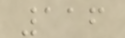116
